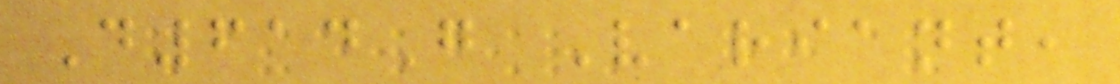D614G Variant,
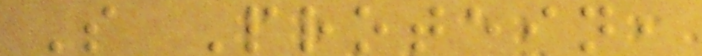S Protein,
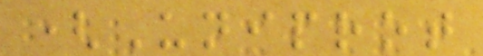(Uniprot
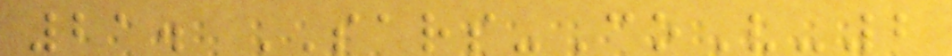21. SARS-CoV-2
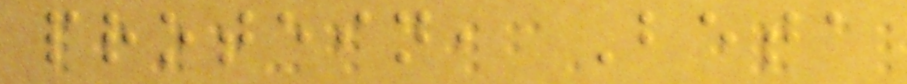protein, Beta
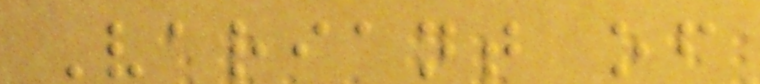Variant of
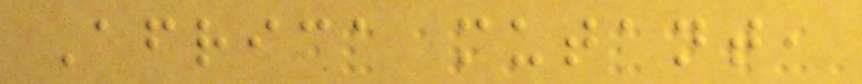Africa mutant,
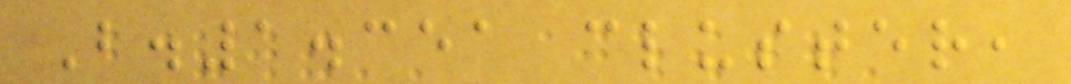B.1.351 cluster,
